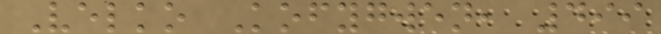Velko Kofygwen, 499
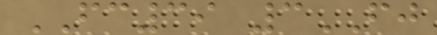FC39 3FJ
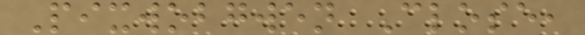Pixwobgwen Close,
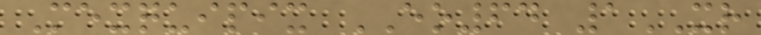Mexquipix EO64 1XR
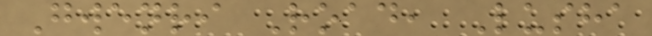Gwenri Road, Lusha
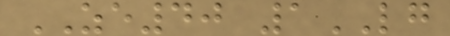ZE40 1LG
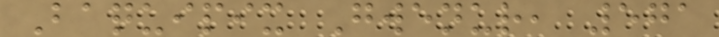Baquipix Gwenur, 571
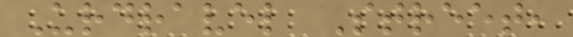Urdravel Street,
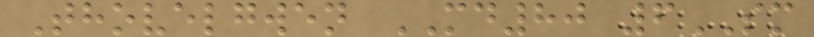Thovelgwen MD80 6SM
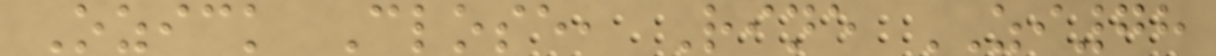Ozick Close, Rine ZI78
